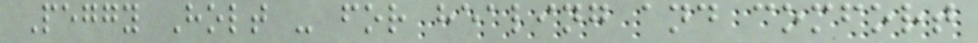Peggy Holt - for healing and comfort
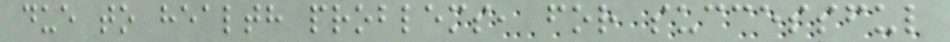due to health problems, for successful
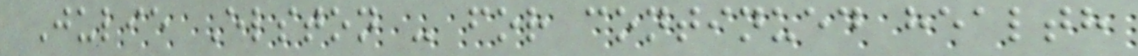Julie Elston - for continued health
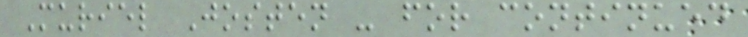Muriel Josten - for continued
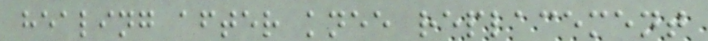healing after knee replacement
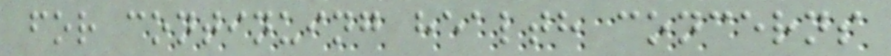for continuing health concerns
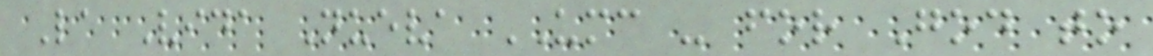La Vida Nueva UMC - for God to
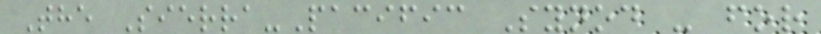The Sierra-Pacific Synod - for
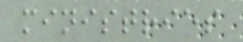ministries
